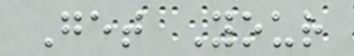Get Your
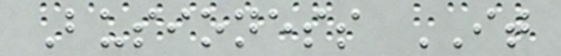Busioness IT
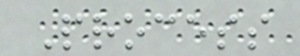Process
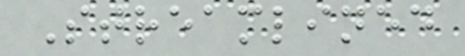Streamlined
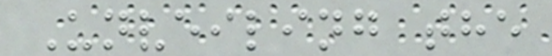Unveiling the
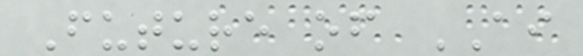Future of AI
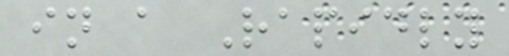in a Rapidly
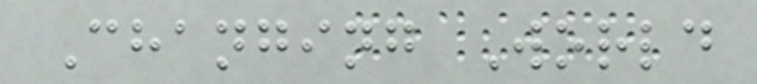Changing World
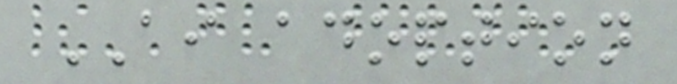AI adoption
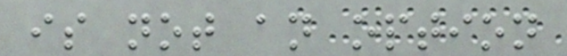is not an option
